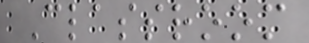Classroom
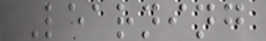Learning
